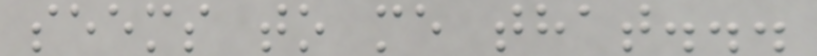seems to me that...
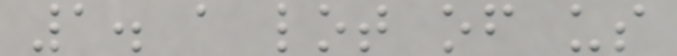1. a lot of us
